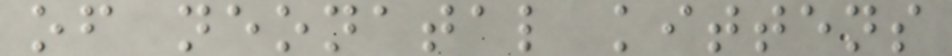of neonatal kittens
